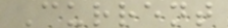Current
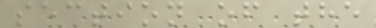section of the
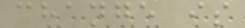change is
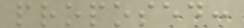proposed:
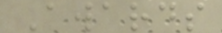Awards
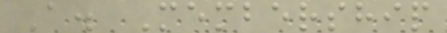A. Membership
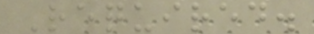Required.
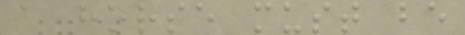a horse must be
